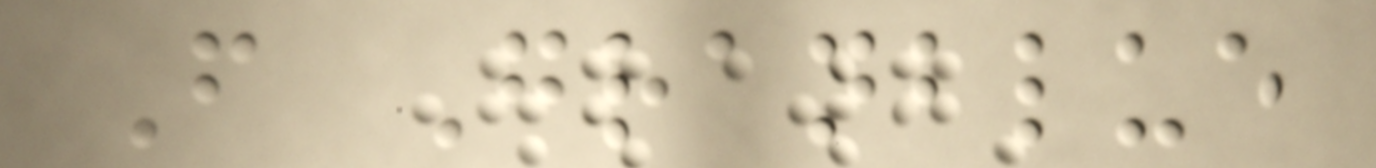From Granblue
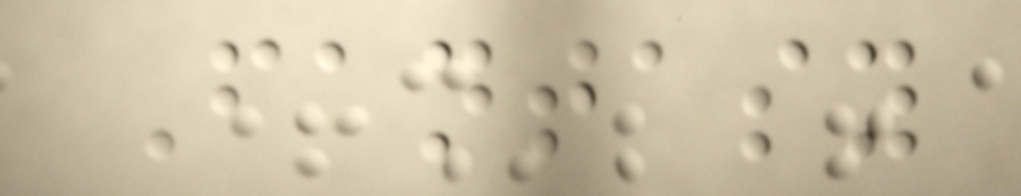Fantasy
